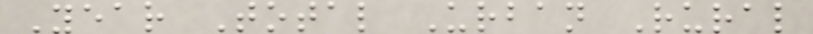Year Total Urban Rural
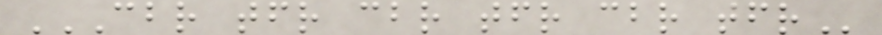CBR TFR CBR TFR CBR TFR
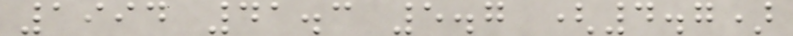1994 41.3 5.7 (4.7)
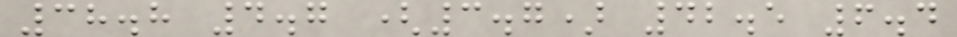38.8 4.7 (3.7) 42.5 6.4
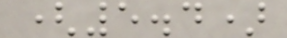(5.4)
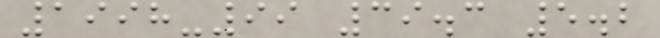1998-99 39.3 5.2
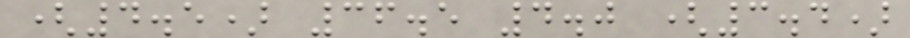(4.5) 36.5 4.0 (3.4)
